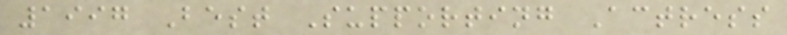1997 Best Supporting Actress
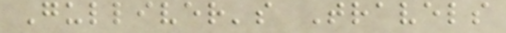Gulliver's Travels
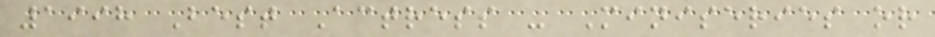1998 Best Actress - Miniseries or
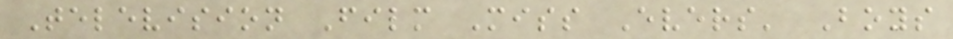Television Film Miss Evers' Boys
